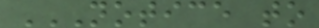NOTICE TO
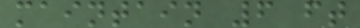maintain 6 ft
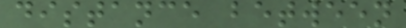distance between
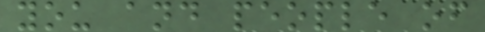you and people of
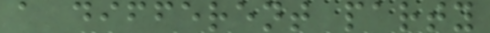a different party
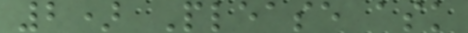2) Please ask
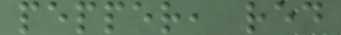pepper, red
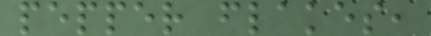pepper flakes,
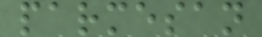parmesan
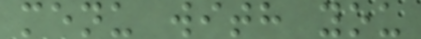menu with you
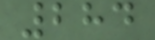284
